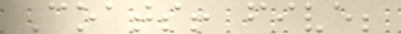Coats! five;
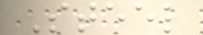Steel
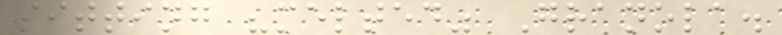sitting "melted" Granola.
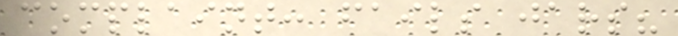complaint: fails jars?
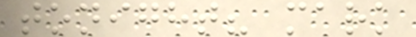tonight? mark
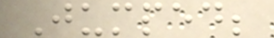Jumped;
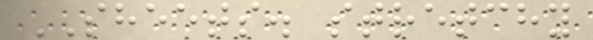SHEETS. stretchy
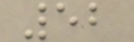52
